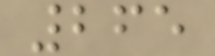265
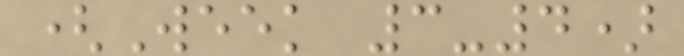(Week 3-4)
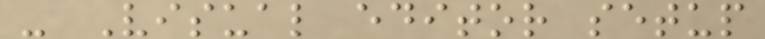- Visual editor setup
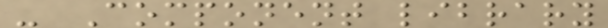- Component library
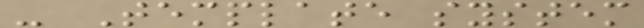- Template system
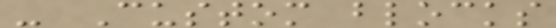- Custom blocks
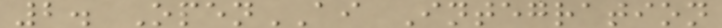2. OpenAI Integration
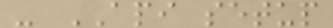- API setup
